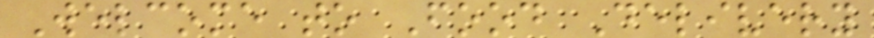Welcome to Food Delivery
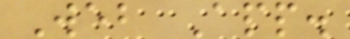Web App.
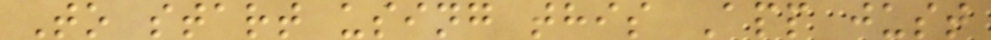To start using this App just
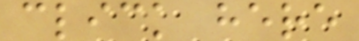click here
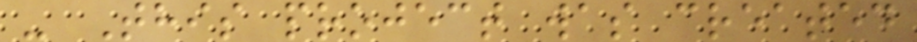- This project was created
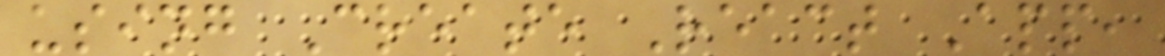using Create React App,
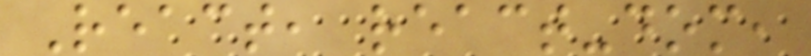React, react-dom,
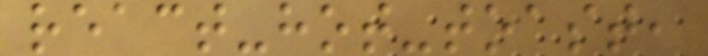react-hot-toast,
